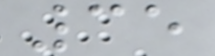35
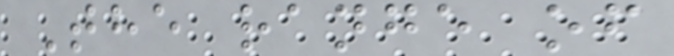The range of
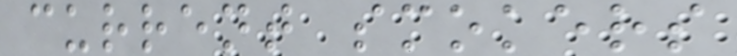current smokers
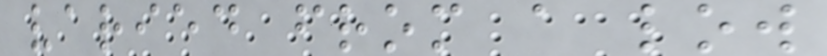varied from a low
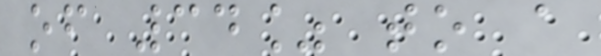of 34% to a
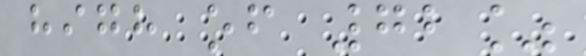high of 72%
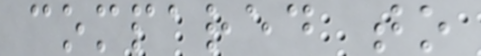compared to
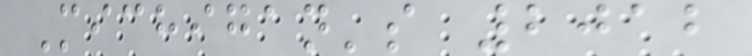Michigan's 2012
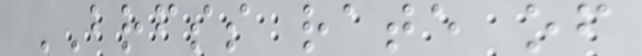BRFSS rate of
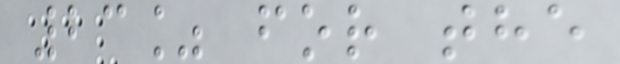23% for the
